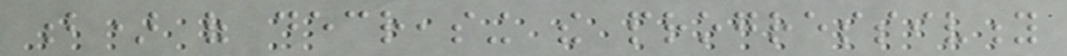b) of decreasing the progressivity
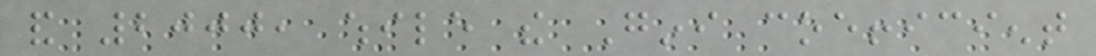and 2000, while the Gini coefficient
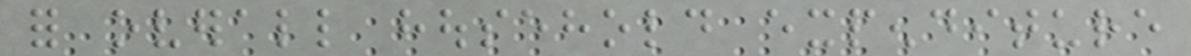for overall household expenditure
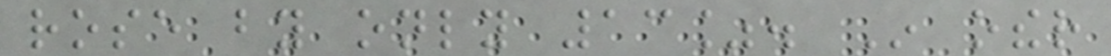rose by only 13%. In other
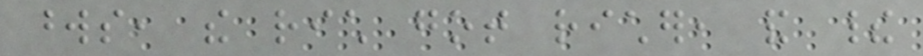words, the rich got richer, and their
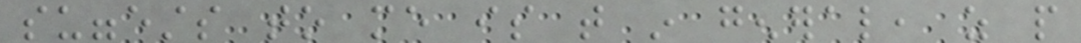suggests to me is that in general, as people
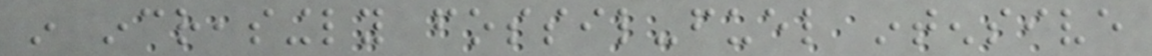in increasingly fossil-fuel intensive
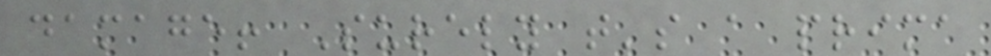damage! Surely that's a prima
